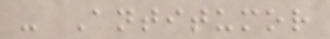- Antitumor
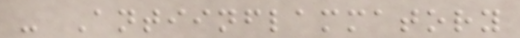- Antiinflammatory
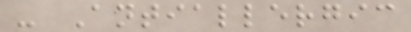- Antiallergic
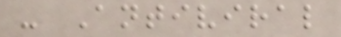- Antiviral
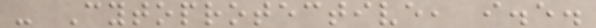- Cytoprotective, i.e.
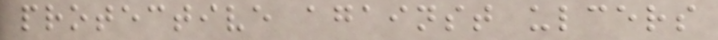protective against ulcers
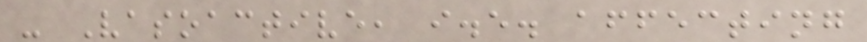- Vasoactive, i.e. affecting
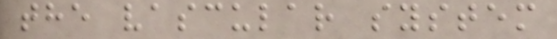the vascular system
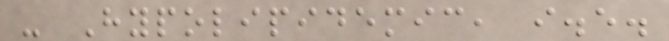- Hypolipidemic, i.e.
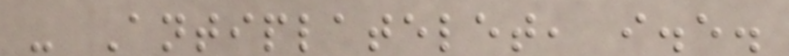- Antiplatelet, i.e.
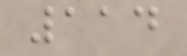114
